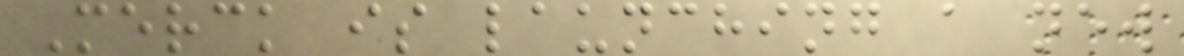Merck is launching a new
